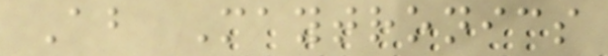About Maytronics
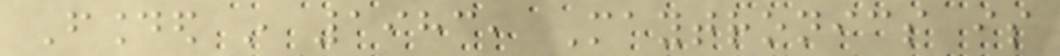Founded in 1983, Maytronics is
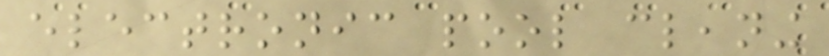electronic pool cleaning
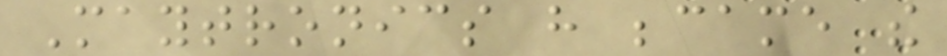Maytronics have became the
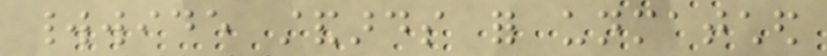worldwide standards for unmatched
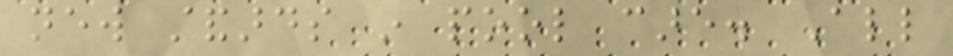new standards in pool care. All
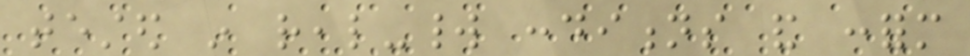tested in real-world conditions and conform
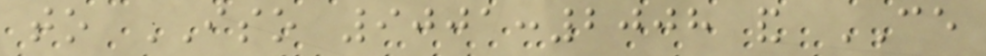to ISO 9001:2008 and CE
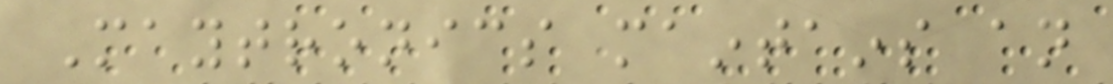Maytronics maintains an
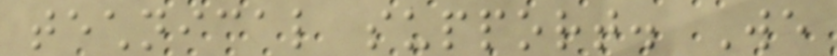technical support. We
